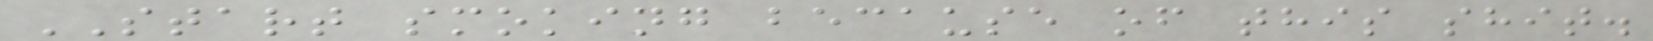START smoking because of this shit.
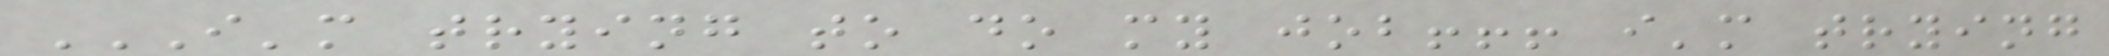I'M TRYING TO DO MY JOB!!! I'M TRYING
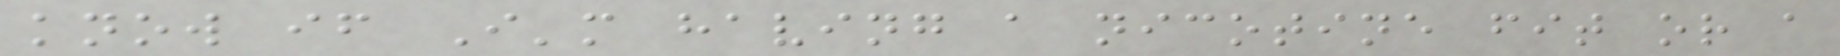know if I'm having a nicotine fit or a
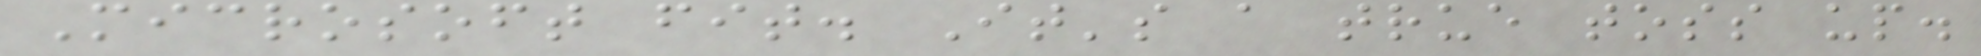Microsoft fit. It's a true toss up.
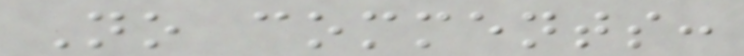No comments:
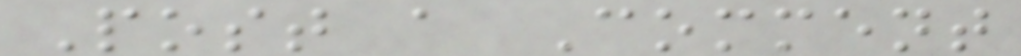Post a Comment
